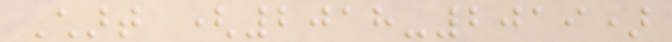Chart (2018-2019)
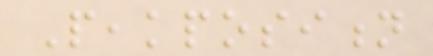Peakposition
